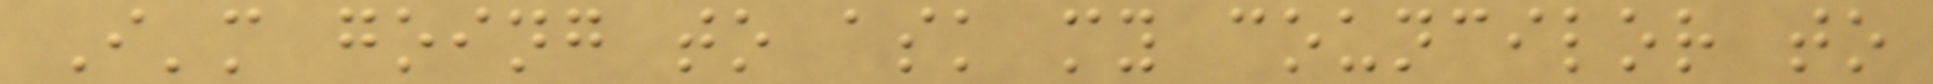I'm going to ask my councilor to
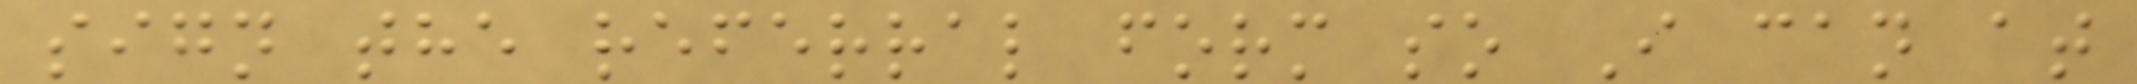sign the referral form so I can at
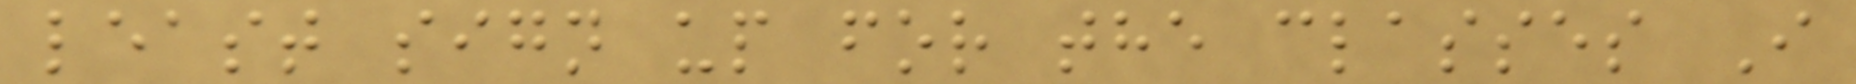least sign up for the classes I
